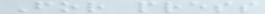For press
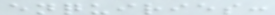enquiries:
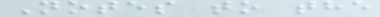Notes to the
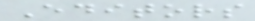Editors
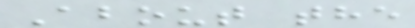About the
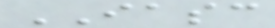IASC
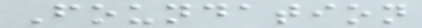Foundation
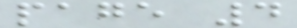page 4
